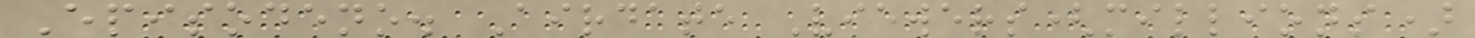Episodeno. Airdate Viewers(millions)
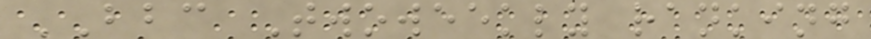BBC Twoweekly ranking
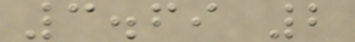3.69 2
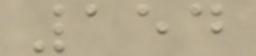154
